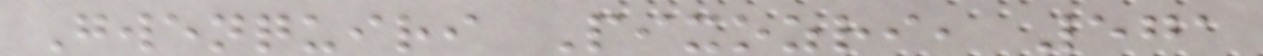Gwenquiri Pixozri, 571
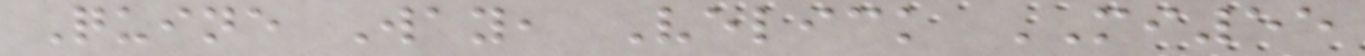Quine Way, Velick MI55
